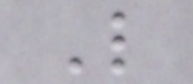L
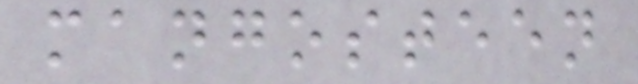mangosteen
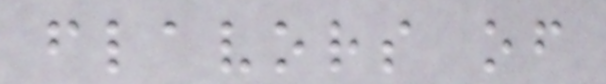flavors of
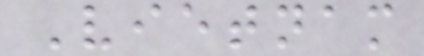Vietnam
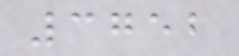3752
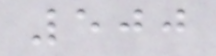500
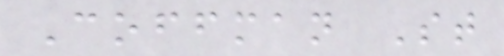Coffman St
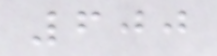600
